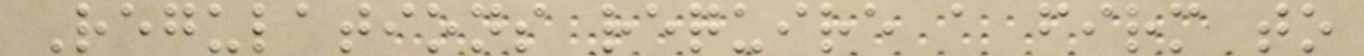Regulations require a firm to
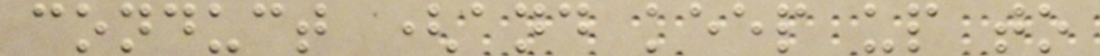conduct (and keep up to
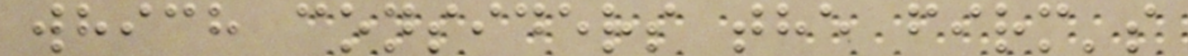which considers the firm's
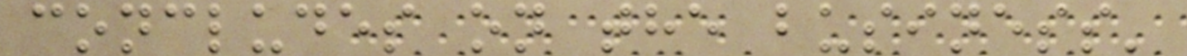concludes on the business'
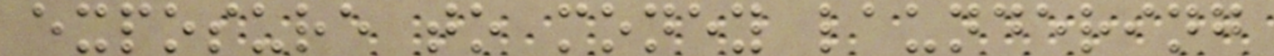exposure to money laundering
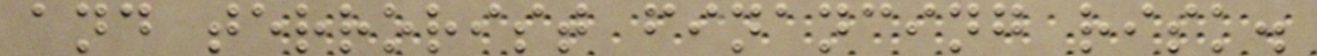and terrorist financing risk.
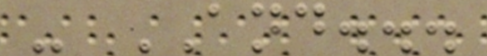- AND...
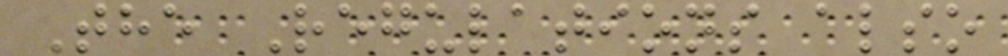The Regulations also
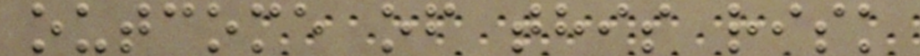outcome of this risk
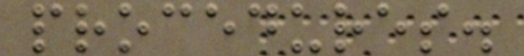procedures.
